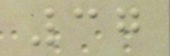37
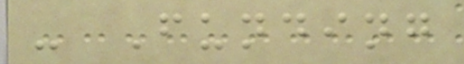- Funding
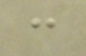:
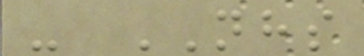- NHS
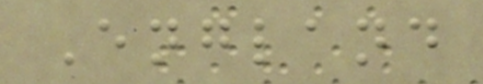England
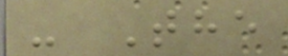- The
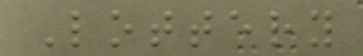Lottery
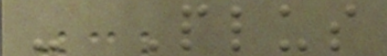- Plus
